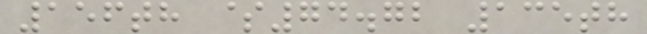156th $74.72 135th
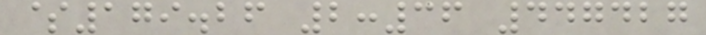$179.26 2:36 447427
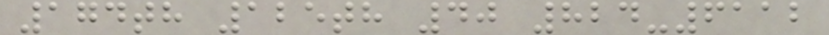174th 125th 40 824-6112
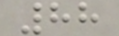88
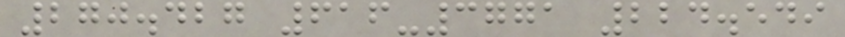270.427 616-3771 224.549
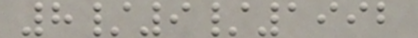8/9/1992
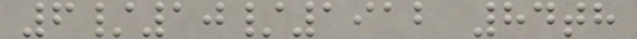6/10/1912 84th
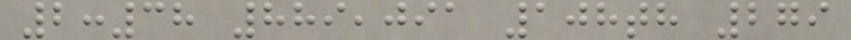2:38 889,091 108th 279
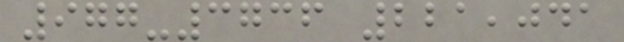977-3736 221,041
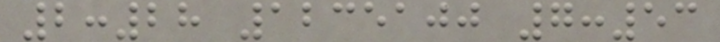2:28 1235100 7:53
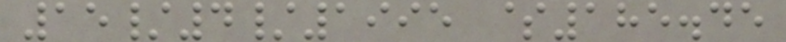15/4/1995 $185.45
